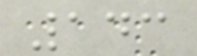143
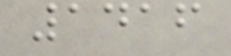1416
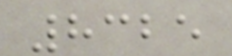8325
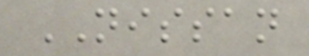NISSAN
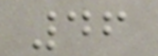46
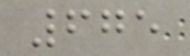675
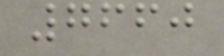7660
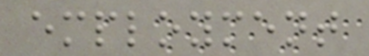employment
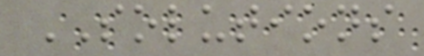SOLUTIONS
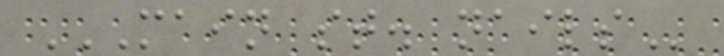MAIN ST. NAILS
